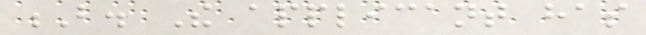B. The applicant has
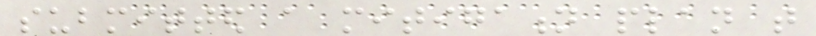submitted a mitigation plan that
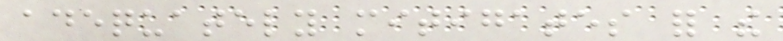adequately mitigates for the
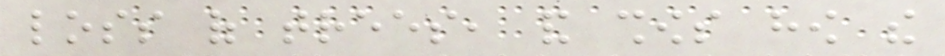loss of trees, and shows how the
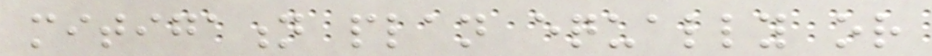mitigation plan equally or
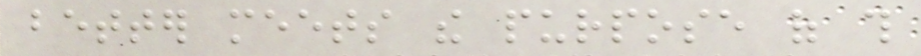better meets the purpose of this
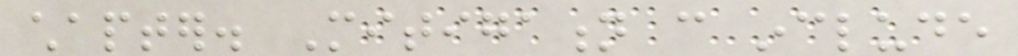chapter. Mitigation can include
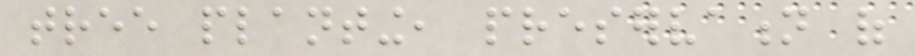tree planting, preservation of
